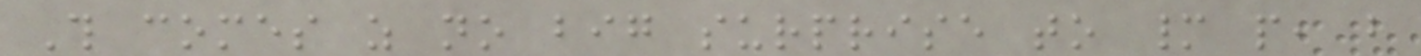This comes as no big surprise to many people, but
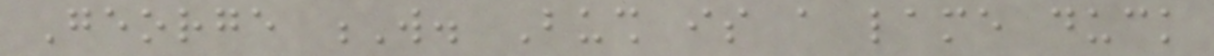George W. Bush is a lame duck
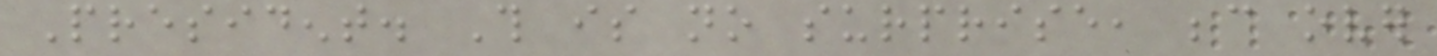President. This is no surprise, because over
